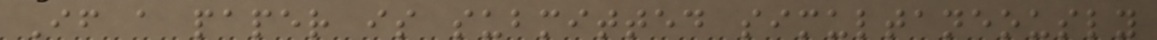If a paper is submitted simultaneously
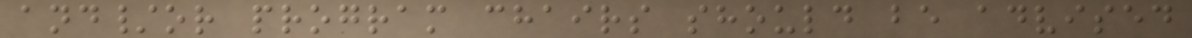and/or program chairs should be advised
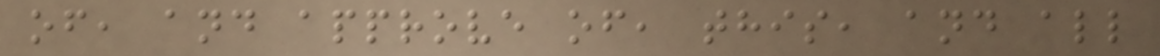of, and approve of, this, and all
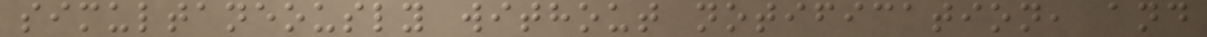simultaneously without notification, and
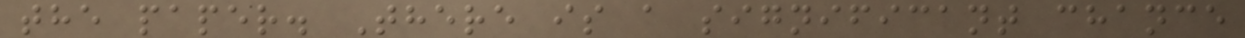the paper. There is a significant chance
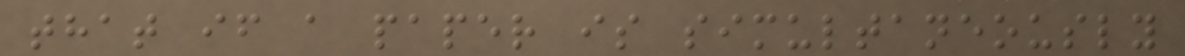that if a paper is simultaneously
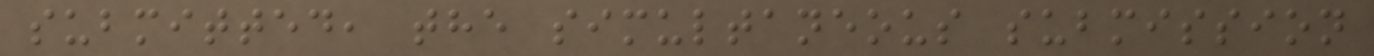submitted, the simultaneous submission
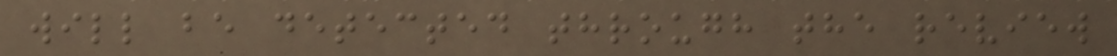will be detected through the review
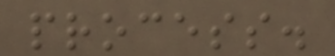process.
